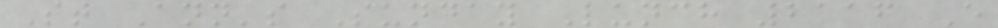St Ann's Sunday Lunch 2116 E
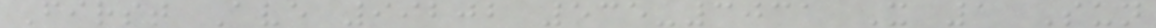First Ave 99202 535-3031 X 1 Sun
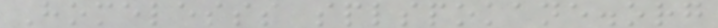Homelesss splspokane.org
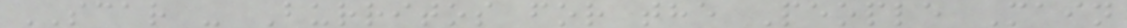SCAR - Burritos for the People Main
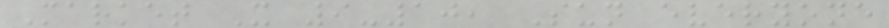Market X 9-10, Sun everyone
